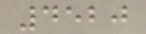4520
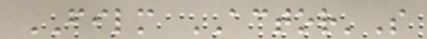FILM ACTOR'S
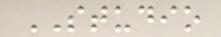STUDIO
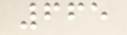665
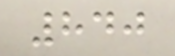840
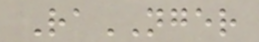RaNGER
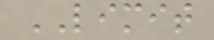LIMIT
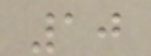10
